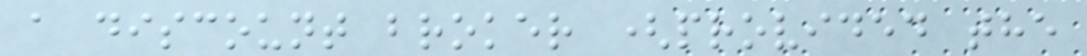a discount broker (provided the
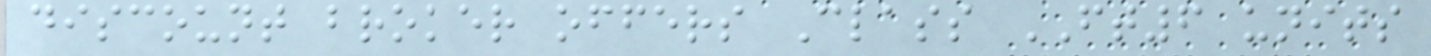discount broker offers Class FT6 units
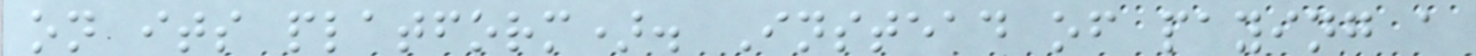on its platform). Instead of paying a
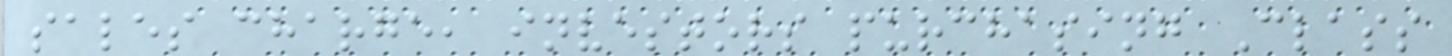sales charge, investors purchasing Class
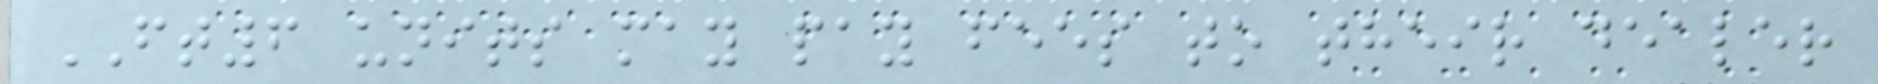FT6 units may pay fees to their dealer
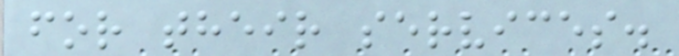for their services.
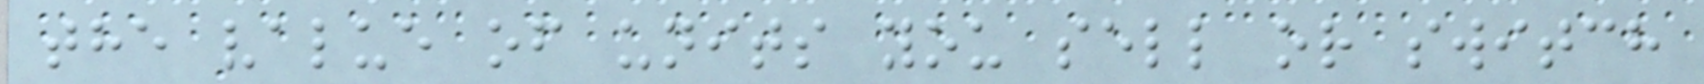the value of units you sell or switch
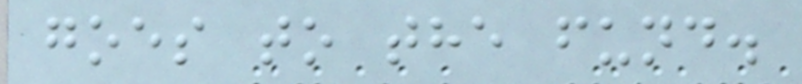goes to the fund.
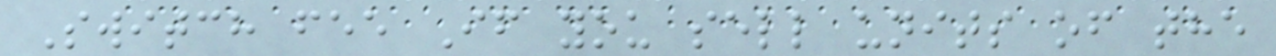Switch fee If you sell units of the
